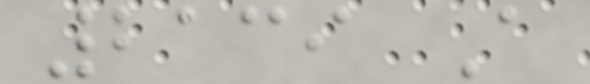2139 A
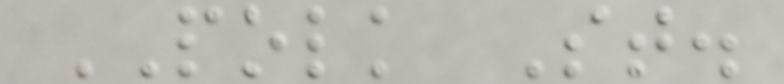POLK St.
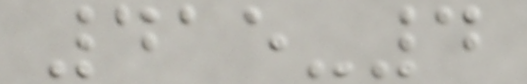415-4
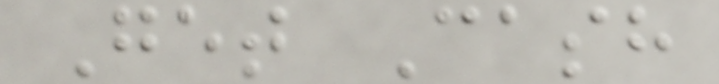Get Cash
